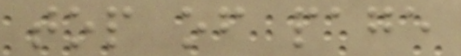top of page
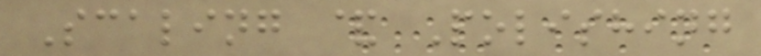Scaling & Polishing
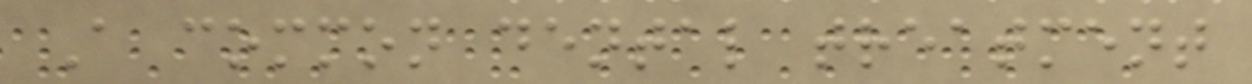A common dental treatment
